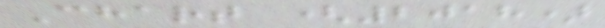Chart (2018)
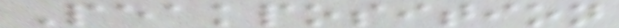Peakposition
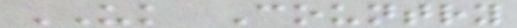UK Country
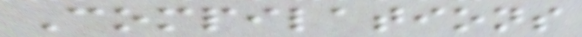Compilations
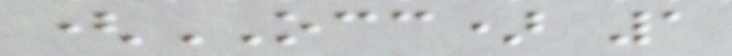(OCC) 1
